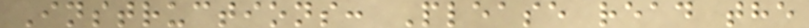Instructions: Please read the
